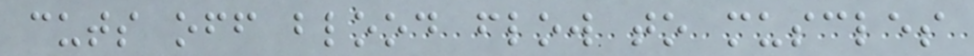cuts off blood flow to muscles
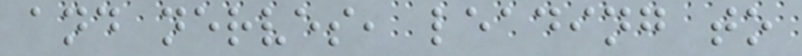and nerves, leading to
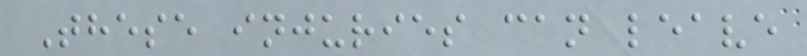These injuries can leave
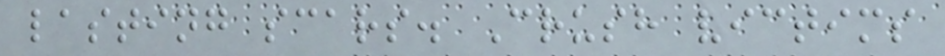lasting scars. Crush victims
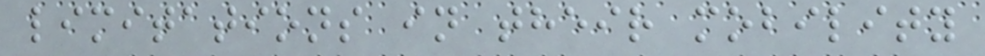limitations in their mobility
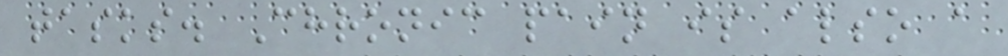tasks. Chronic pain is also a
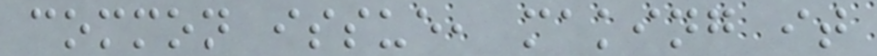common issue, making it
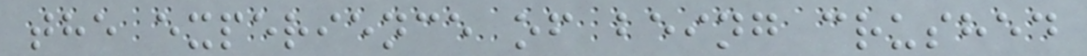the experience of being crushed
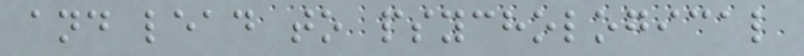and lead to psychological
